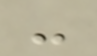-
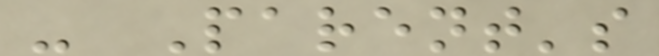- Parent's
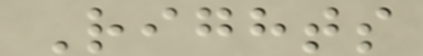Rights
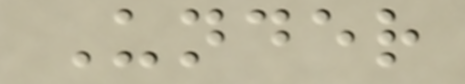Under
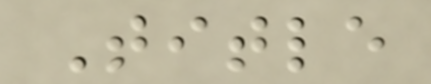Title
